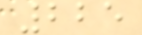225
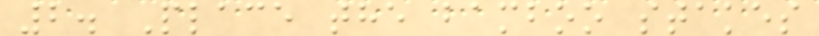2. Place the bamboo stakes
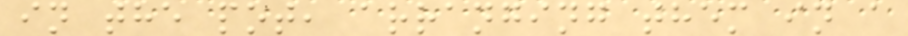in the pot, arranging them in a
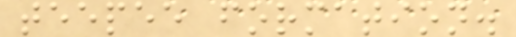teepee formation.
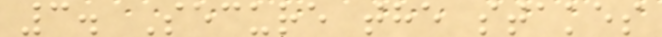3. Secure the stakes
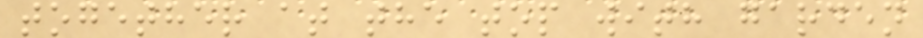together at the top with garden
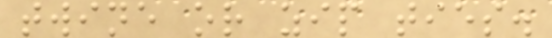twine or zip ties.
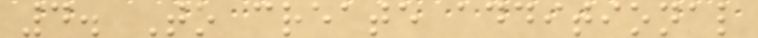4. To create additional
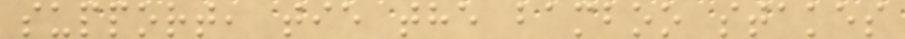support, tie the bamboo stakes
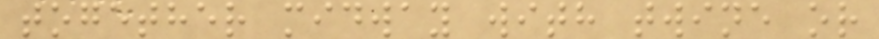together midway with twine or
